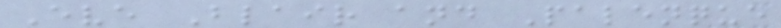Eve Blair and Palenque
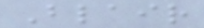Blair
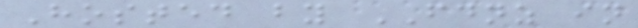Hosted by FDNZ in
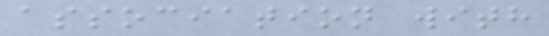association with
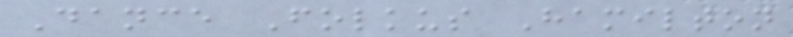Dance Folkus Hamilton
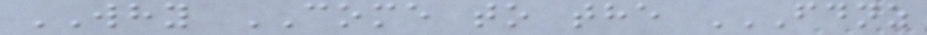WHY COME to the FDNZ
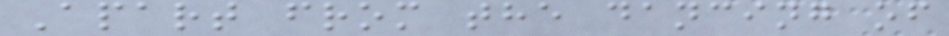Apart from the dancing of
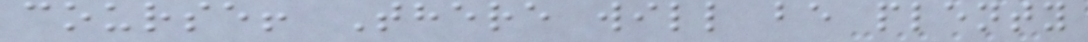course! There will be plenty
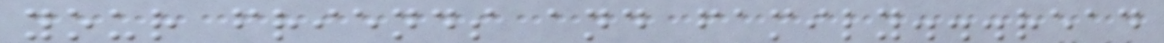your friends and family...read
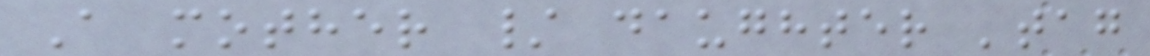A mother / daughter 'tag
